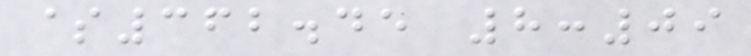$362.45 8:09
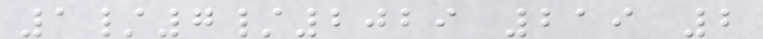1/7/2029 219 2
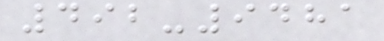492-9481
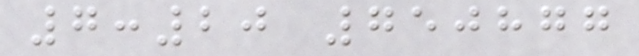7:20 750877
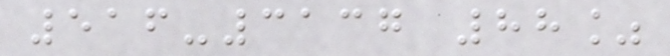516-3137 88%
